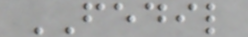FEDIL
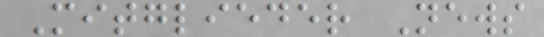Mitglieder News
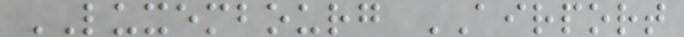LUXEMBOURG AIRPORT
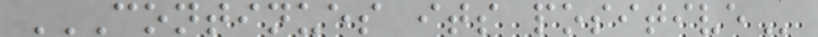CONTINUES ITS POSITIVE
